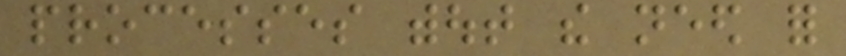processes without the need for
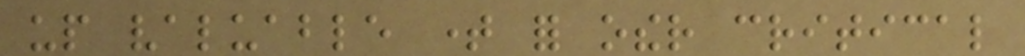up valuable time for other critical
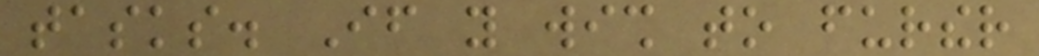tasks. If you wish to further
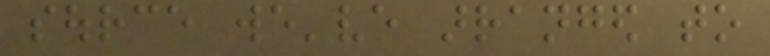source we've arranged to
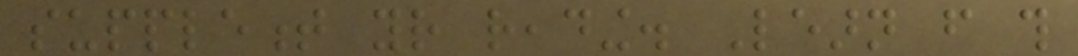supplement your reading. Learn from this
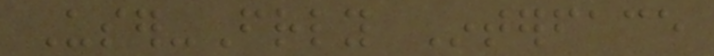User-Friendly Interface
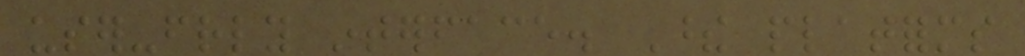user-friendly interface. These platforms
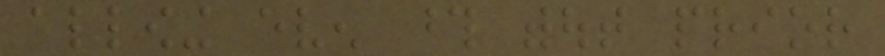allowing even those without prior
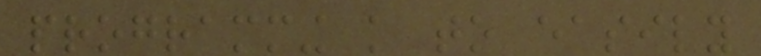programming knowledge to easily
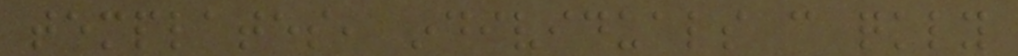templates, individuals can quickly
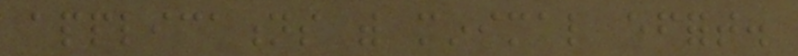applications with minimal effort.
